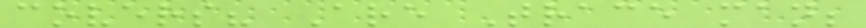covers? Are Trace man;
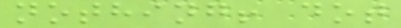nothing! dot
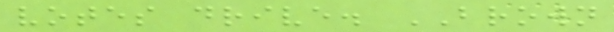votes drive. BROWN
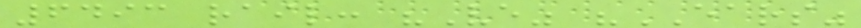6493 rail: "Ve" "EARS"
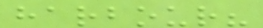harbour?
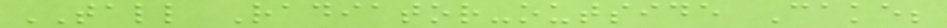TALL Radiator-outside Cake;
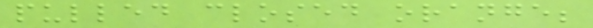pulled closed orange;
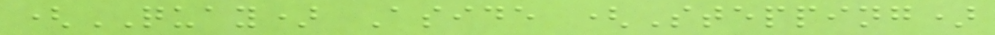(QUAY) Aside (Stepping)
